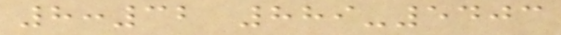8:32 889-5403
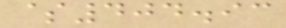$404.93
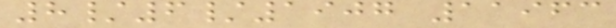8/6/1907 11963
